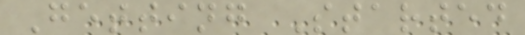Getting Started
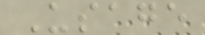Usage
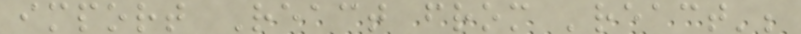import React from 'react';
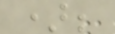);
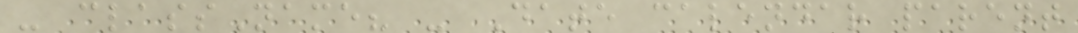- className? - Date calendar parent
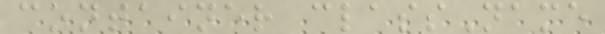container className
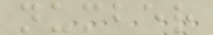number
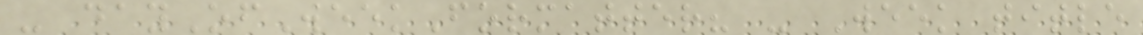- dayOfWeekFormatter? - Week title
